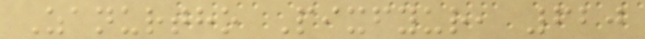Zanurtho Pixfyur, 620
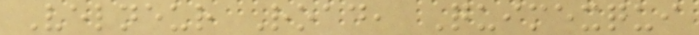Velneur Road, Quimexqui
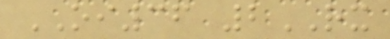OI36 2RX
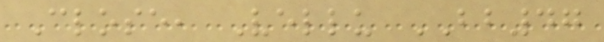Close, Vellu BB47
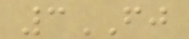3FJ
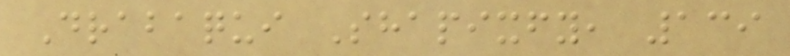Drabaqui Shapixfy, 139
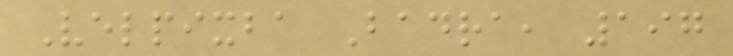Velpixba Badra, 197
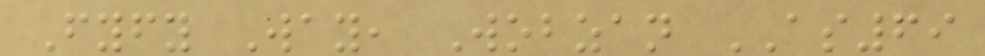Fyfy Way, Wobzan AS69
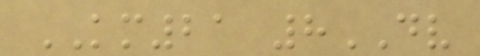KM21 8DV
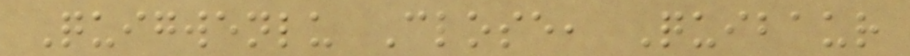Quigwenlu Close, Quibaur
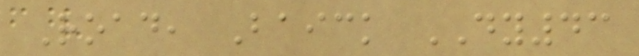Road, Baick DY43
